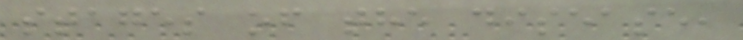stages of the disease,
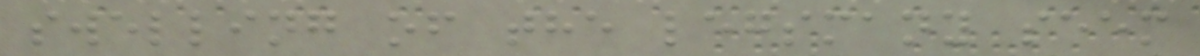swelling of the legsmany seem
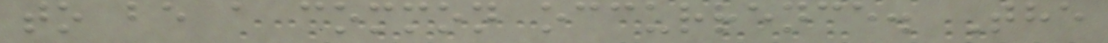to be a common occurrence. The
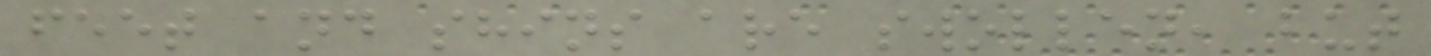feet and shins are swollen, but
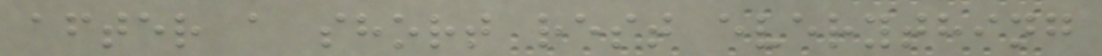after a short rest everything
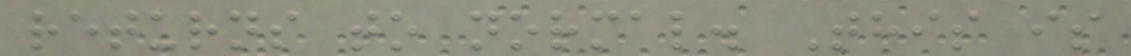returns to normal. This is
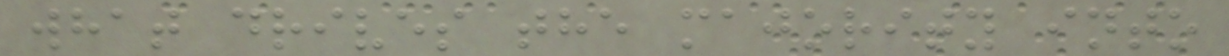what drives the majority into
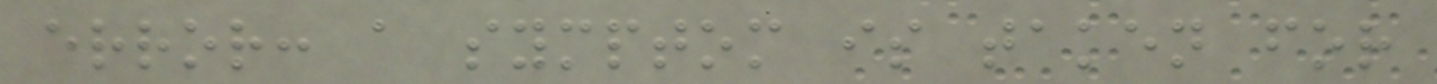error: a symptom is taken for
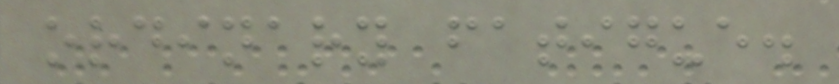ordinary fatigue.
